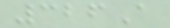326A
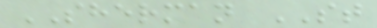SHERMAN ST
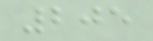205
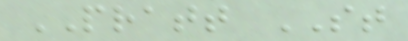PRATT ST
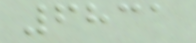6831
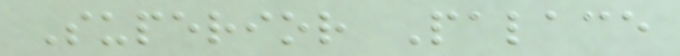Superior Palace
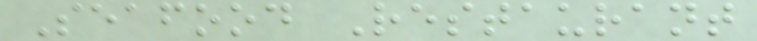Seafood Restaurant
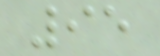95
